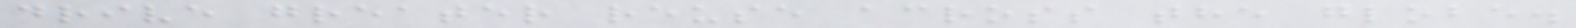drive greater reuse across the globe.
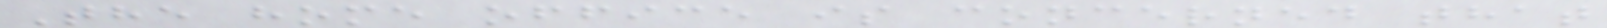The home office is concerned that
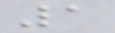1
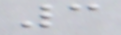3
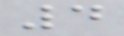4
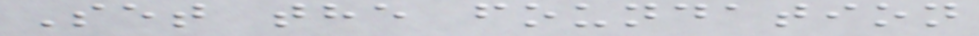Set the foundation
